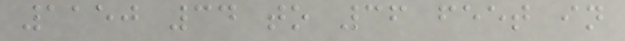1150 34 to 36 feet in
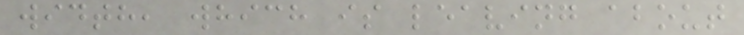width, which is leaving about
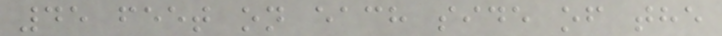45 feet on each side of the
